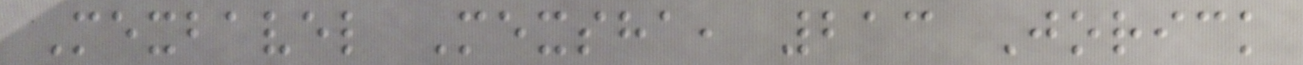Mexbavel Mexsha, 213 Jorick
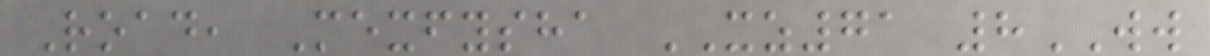Road, Mexfysha XZ71 8WW
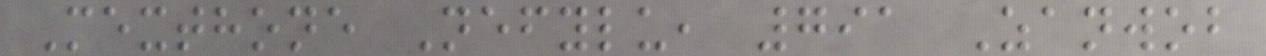Mexthone Nefylu, 791 Zanwob
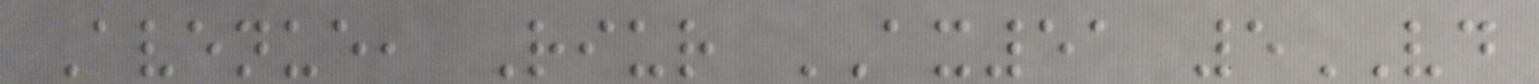Avenue, Riur AX51 5VD
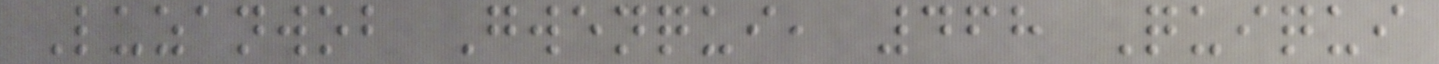Luzanwob Gwenqui, 468 Quiqui
